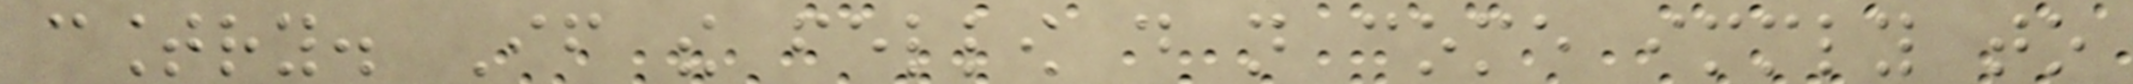country. If the fellow do not come immediately to
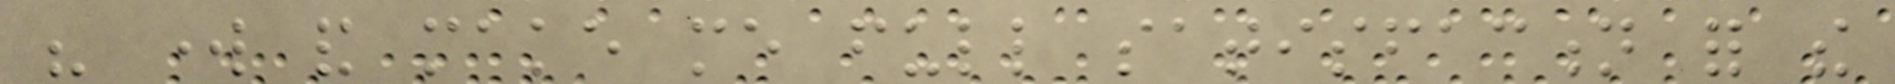his work and make me full satisfaction for the
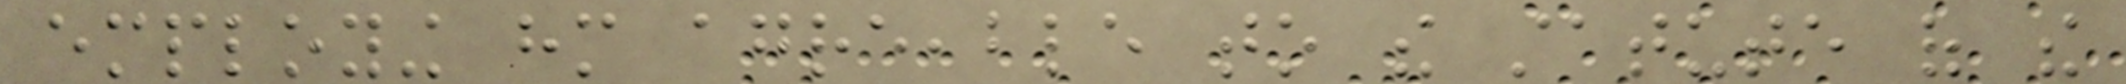employing him agreeable to the statute of the
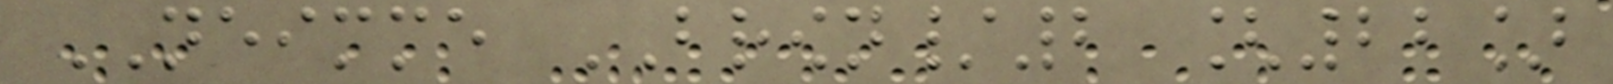NEIMME BROWN/2 [22]
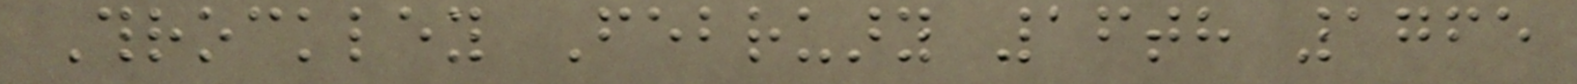Throckley February 16th 1765
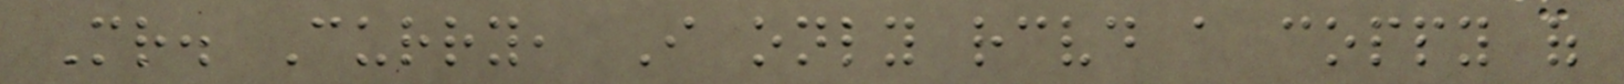Mr. Curry, I only received a coppy of
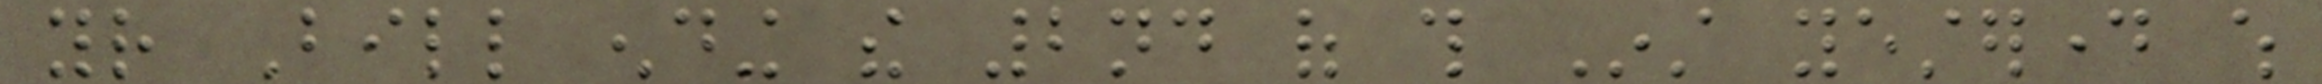your Bill ending the 2nd of this Inst yesterday which
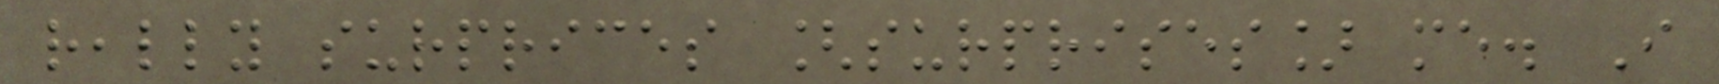really surprices [surprises] me. I
